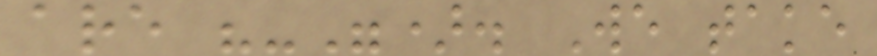are "-"). We take
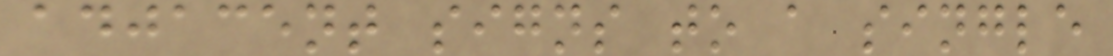adjacent signs to a single
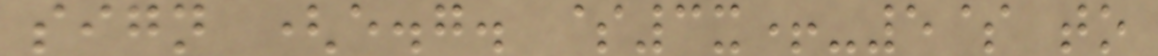sign (e.g. $3x+-5$ to
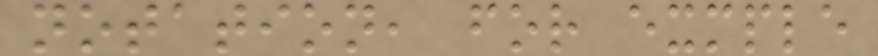notation, for exmple
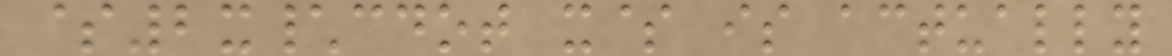$2x\cdot x$ is actually
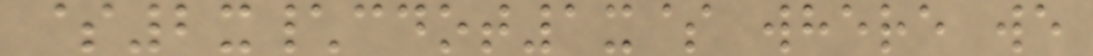$2x\cdot1x$ where we
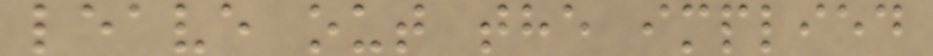leave out the implied
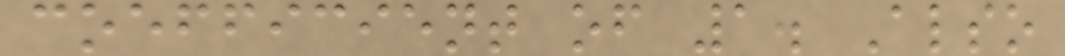coefficient of 1. Also
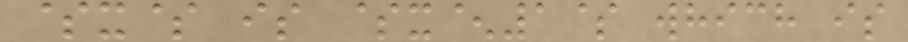$x$ is $x^1$ which is
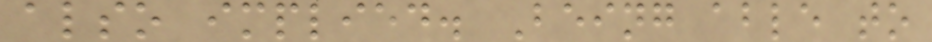also implied. Being able to
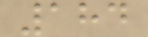184
